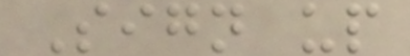Sign up
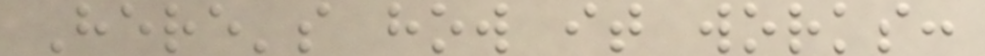Here's how it works:
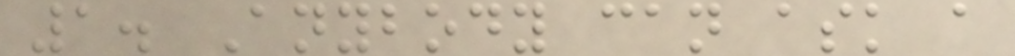1. Anybody can ask a
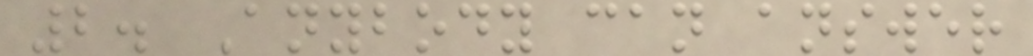2. Anybody can answer
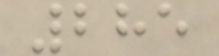285
